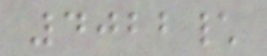4022\
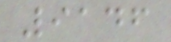9146
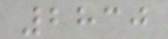2830
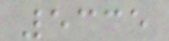5335
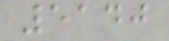5140
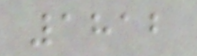1812
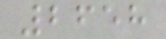2658
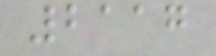2117
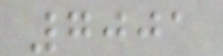7001
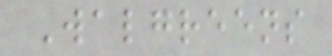Walgreens
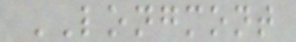LONGMONT
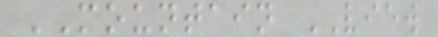MOUNTAIN VIEW
